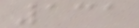131
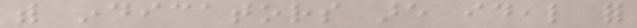with indicators are ideal for
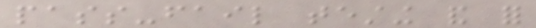pass-fail testing and for
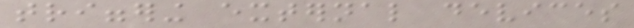triggering external devices
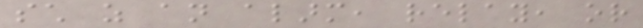such as an alarm, relay, or
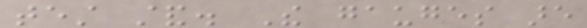test stand. The gauges are
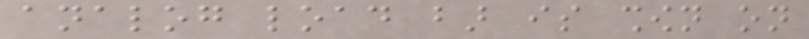analog load bar is shown on
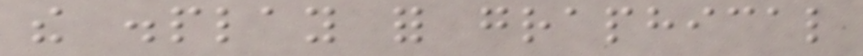the display for graphical
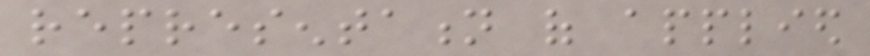representation of applied
